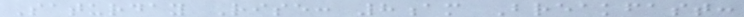Saturday Rise: 8am Breakfast:
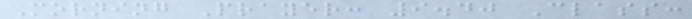Morning Prayer: 9.40 Class:
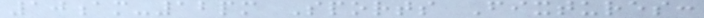10am-12pm Sports Fixtures:
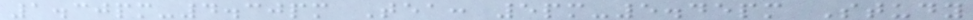1.30pm-4.30pm Tea: 5pm-5.45pm Study
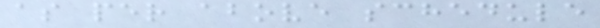as per above schedule
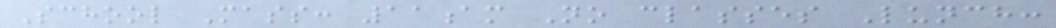School Mass: 11am No classes Lunch:
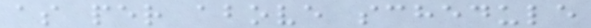as per above schedule
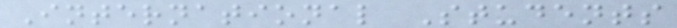International Students
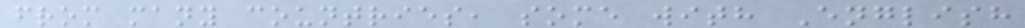from many countries, some with English
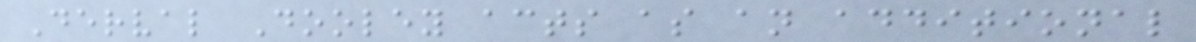Derval Dooley acts as an additional
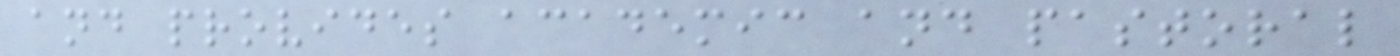and provides academic and pastoral
